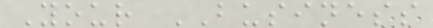Your BUSINESS
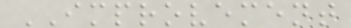IMPROVEMENT
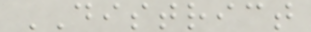DISTRICT
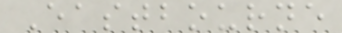Eastbourne
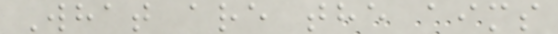What are the aims
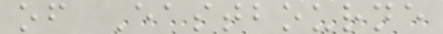of Eastbourne
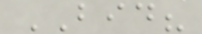BID?
